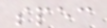spec
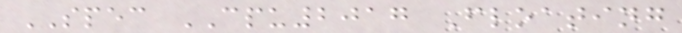SPEC CPU2017 Floating
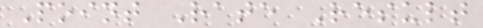Point Rate Result
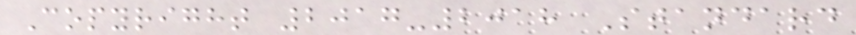Copyright 2017-2018 Standard
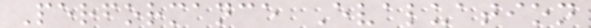Performance Evaluation
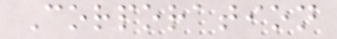Corporation
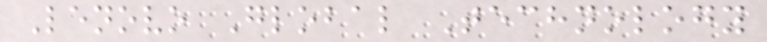Lenovo Global Technology
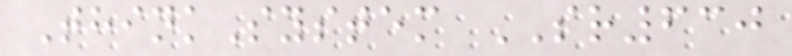ThinkSystem SR630
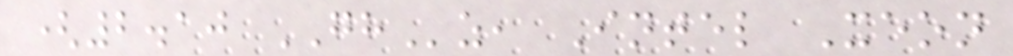(2.10 GHz, Intel Xeon
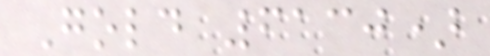Gold 6130)
